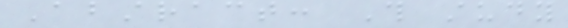Abstract: This study
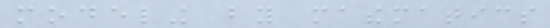modeling by mathematics
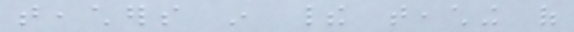teachers in their teaching of
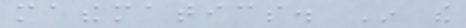mathematics. In the
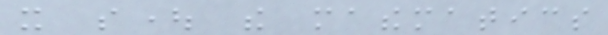it sought the mathematics
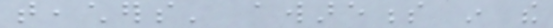teachers' awareness in the
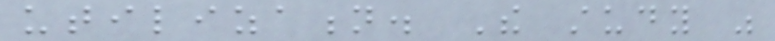utilization. The study was
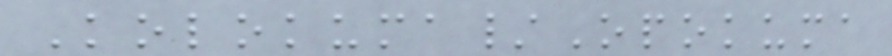Kolokuma/Opokuma
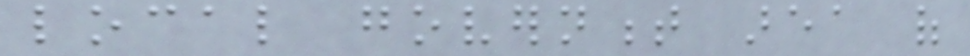local government area of
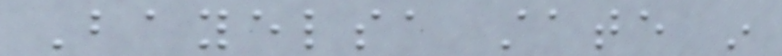Bayelsa state in
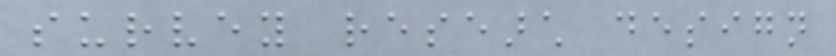survey research design
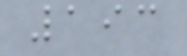193
